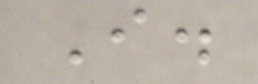I.
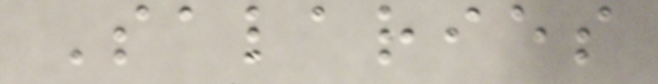Salaries
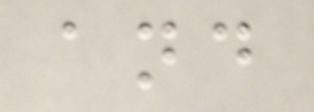and
